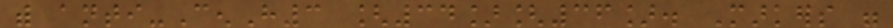with anti-CenH3 [34][36]. Markers were
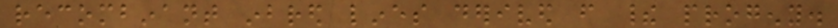recombinant inbred lines derived from their progeny.
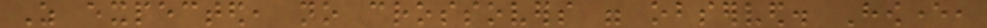As expected, no crossovers were observed. However,
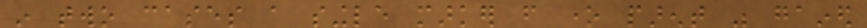in two cases a single marker from one parent was gained
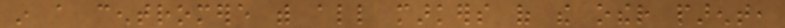in a centromere with all markers of the other parent,
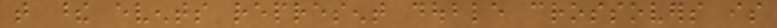that these events represent double crossovers is
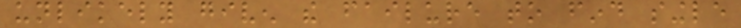unlikely given the failure to find single
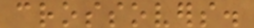crossovers.
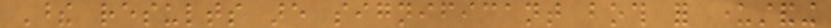These results are significant both for understanding
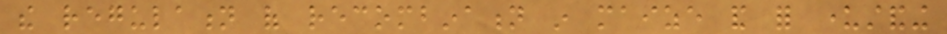the regulation of recombination in maize and for understanding
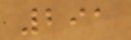291
